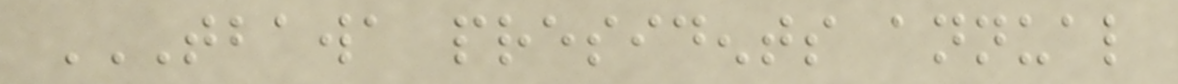TBAWA PRESIDENTS ANNUAL
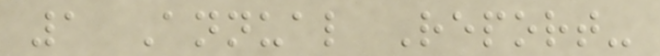1 Annual Report-
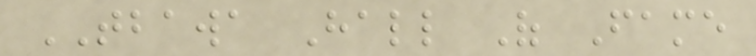TBAWA Hall Of Fame
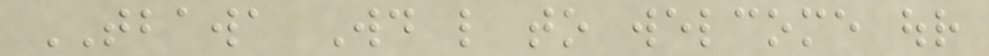TBAWA Would like to welcome our
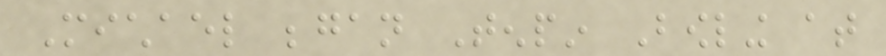Michael began Tenpin Bowling at
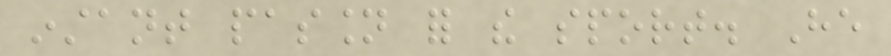instant passion for the sport. He
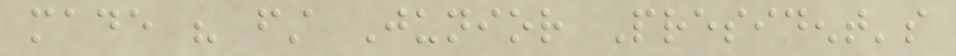made his first Junior President's
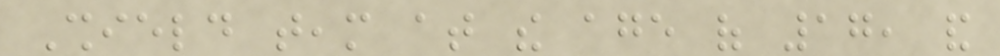Shield team at the age of 17, and
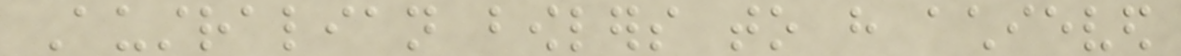Australian bowlers to have achieved
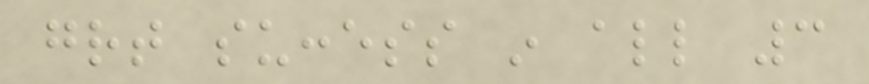great success in all 3
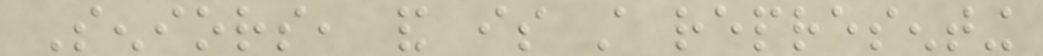Seniors, and is still representing
